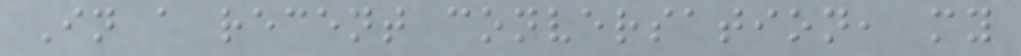In a recent conversation, my
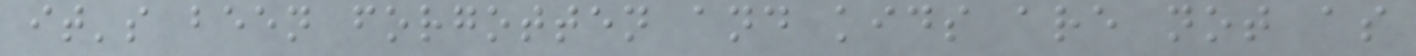it's been forgotten and kids are not as
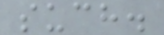such.
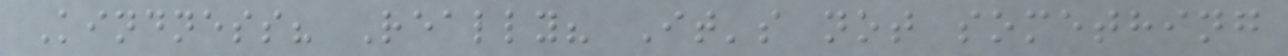Kindness? Really? It's not something
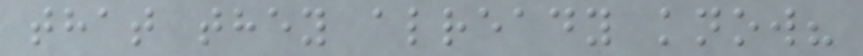that they already know?
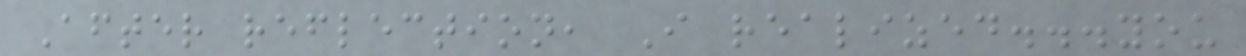After reflection, I realized...you
